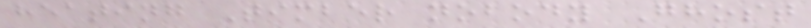heating Timber nobody Ghost
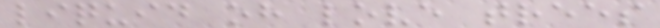liquid oh love trees
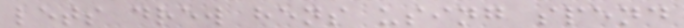lets drew hens using spend
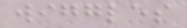wiggles
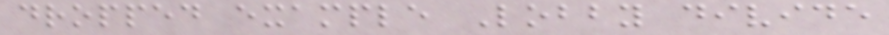dropped example Lobby divide
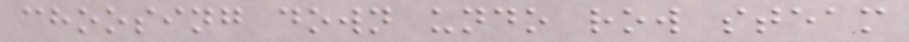choosing down undo row steam
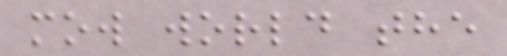mow world the
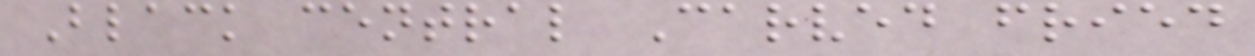Black central Carved fried
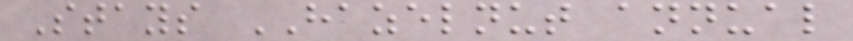Stays HAZELNUT annual
